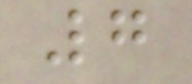7
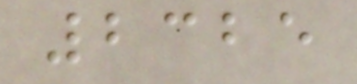2325
